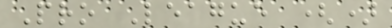Pro League ()
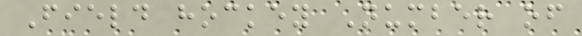Field hockey Number of
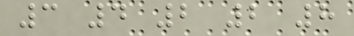3 4 2 2 8
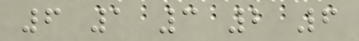6 1 3 2 6
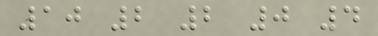10 2 2 0 4
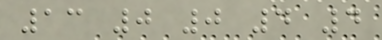13 0 0 4 4
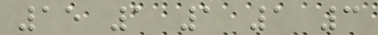15 1 1 1 3
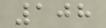108
